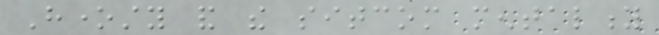Honesty and the sitcom mentality
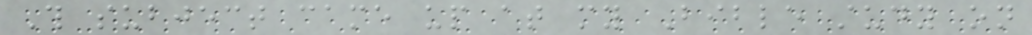This subject came up at my Bible study on
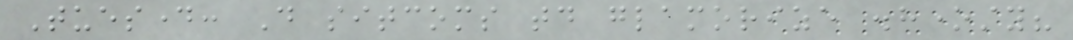Tuesday: Do sitcoms today glamorize dishonesty?
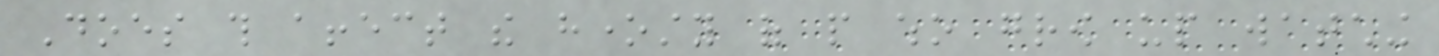Does this affect the honesty of people who grow up watching
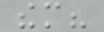them?
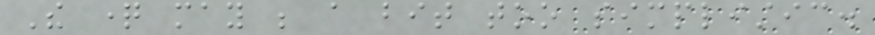The question may be a bit too simplistic.
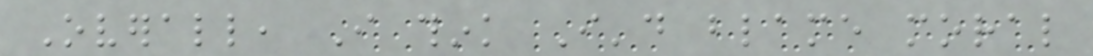Overall, I think I'd blame moral
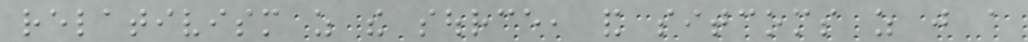relativism as the source, and sitcoms as just a
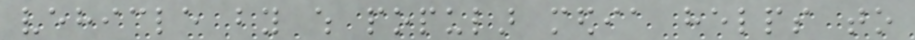vehicle by which popular media helps to
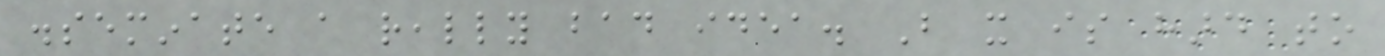disseminate a really bad idea. But it is hard to
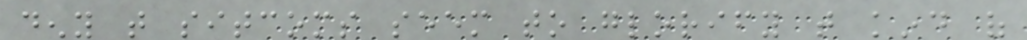deny that sitcoms seem to glorify that kind of
